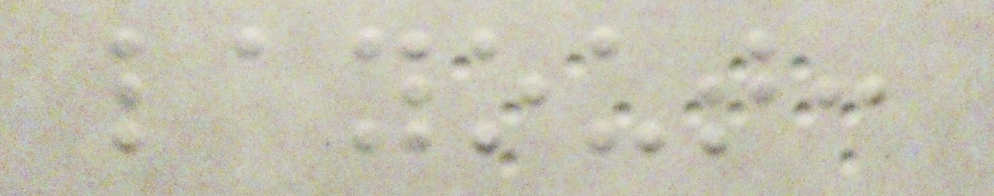layout:
